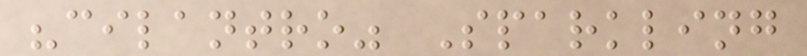"cilantro" Sparkling
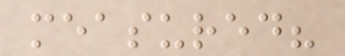measured?
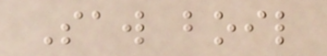Saw boil
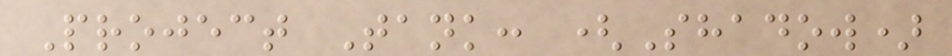Project Tank: (Shadow)
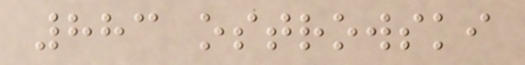883 ostrowski
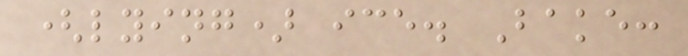(lying) ice. Bake:
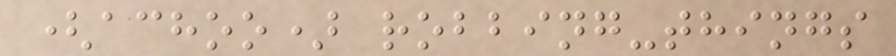(achoo) robbing-things
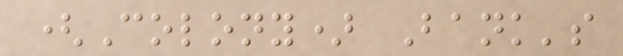(Colony) Bank's
